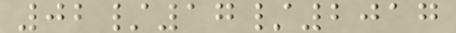02/17/2017
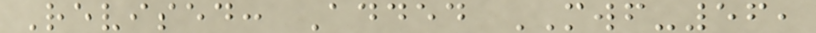Revised: Added MWF-56,
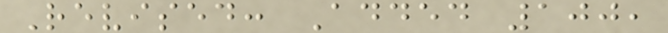Revised: Added 100,
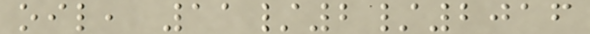oil, 11/2/2016
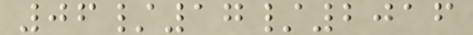06/17/2016
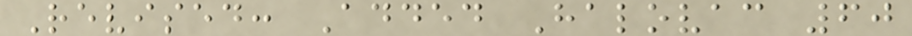Revised: Added Halovac 60
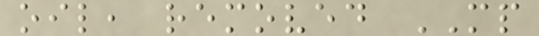oil, removed MP
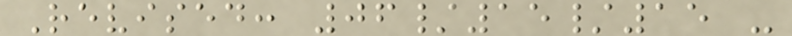Revised: 06/15/15 -
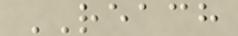REACH
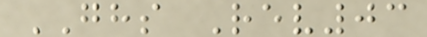GHS Rev03
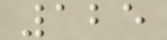125
